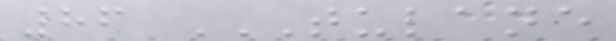86 TULANE
